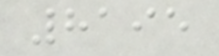8195
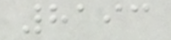8193
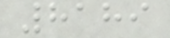8189
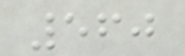560
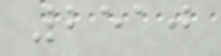2510
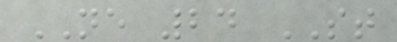NE 24 ST
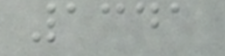1341
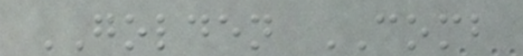GOLDEN COMB
